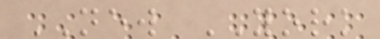NEW YORK
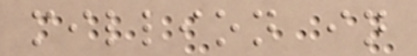million in
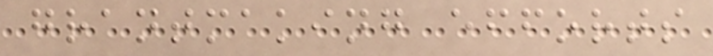grantmaking efforts
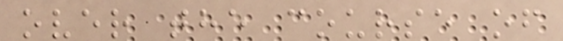over the course of
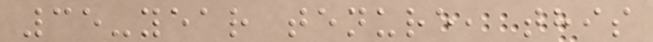35-year tenure, this
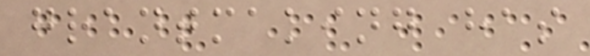grantmaking has
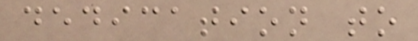dedication to
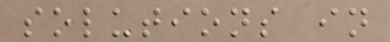solutions in
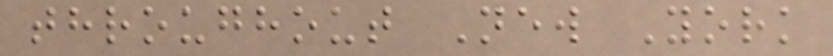throughout New York
